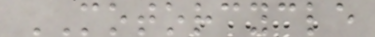MOTORCYCLE
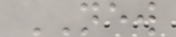NEW
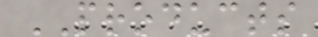PRODUCTS
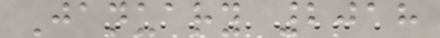January 2018
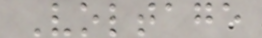Voltage
